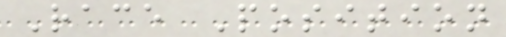Race Position
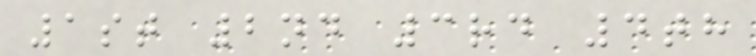1st 2nd 3rd 4th
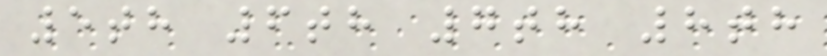5th 6th 7th 8th
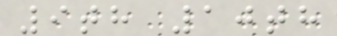9th 10th
